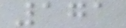171
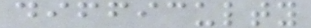difficulty
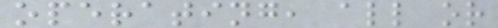operating, all or
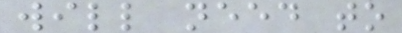will need to
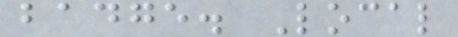badge. Local
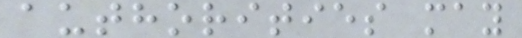authorities may
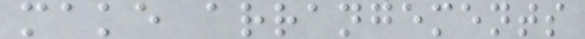make arrangements
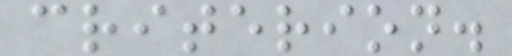criterion.
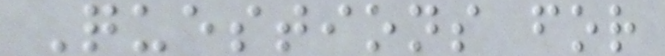Questions for
